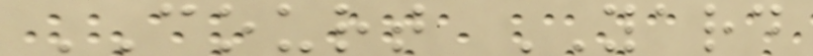COURT YARD
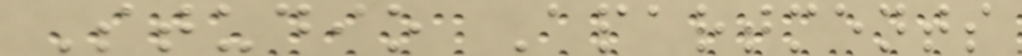Studio Apartments
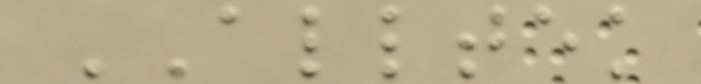ALLTEK
